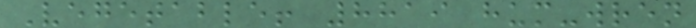Vegetable! 8819 hum-wren
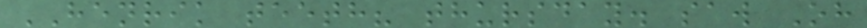HENRIK teeth? thursday. saw Oh
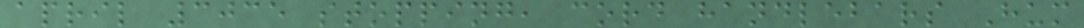april 3035 stopping, cord handlebars Hum
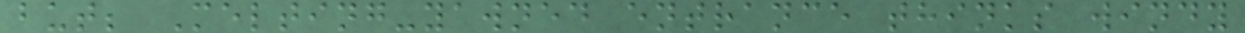but; Melting-yawned entrance thinks windy
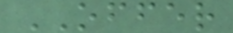OFFER
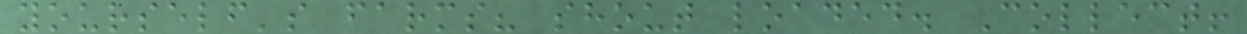yourself's farms? shout loaded. Collect!
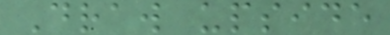Draw upside
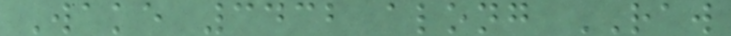Wake 3432 along RAW
